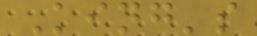King's
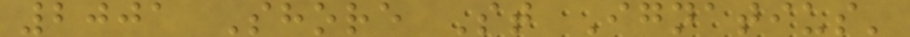2001 Shore St Ignatius'
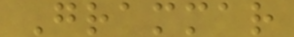Grammar
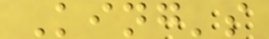King's
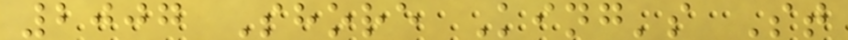2007 Shore King's St
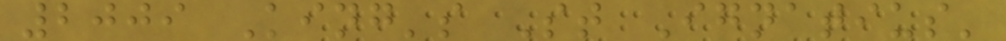2009 King's St Ignatius'
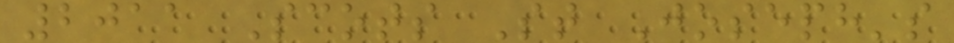2011 Scots St Joseph's
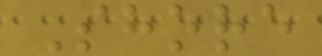Shore
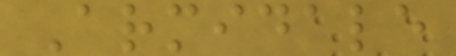Armidale
